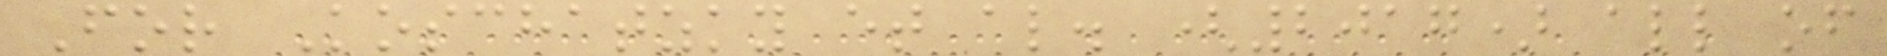For Koschatzky et al. (2017) all of
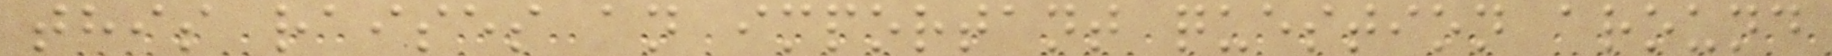this raises an important question around
